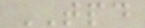TPD
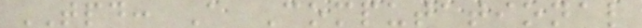TPD: A Computational
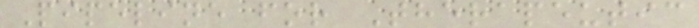Pipeline for Therapeutic
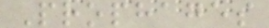Prophages
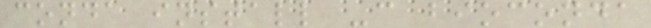conda install -c bioconda
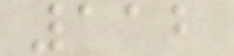112
